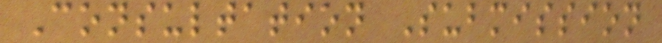Consultation Submission
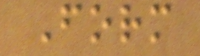Form
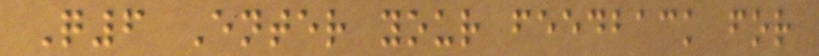Q6 Enter your feedback for
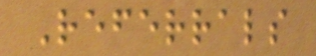Referrals
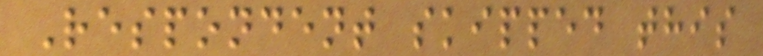Respondent skipped this
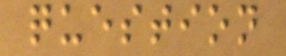question
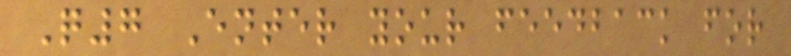Q7 Enter your feedback for
